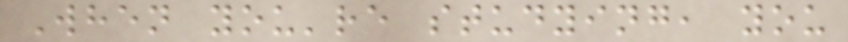When you're studying, you
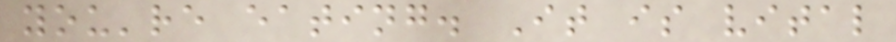you're eating. It is vital
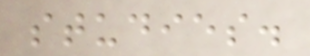studies.
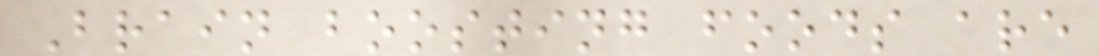Brain boosting foods are
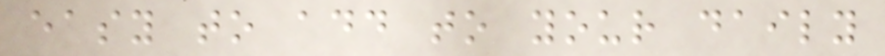easy to add to your daily
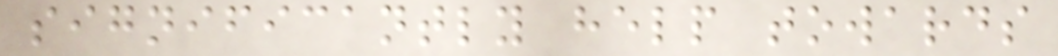significantly help towards
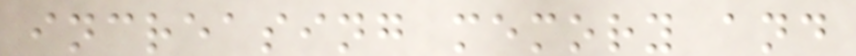increasing memory and
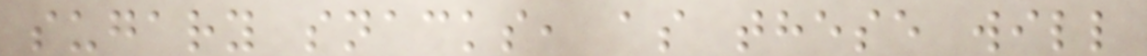sugary snacks, as these will
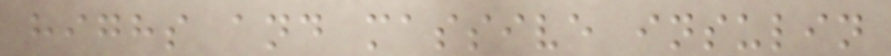highs and massive insulin
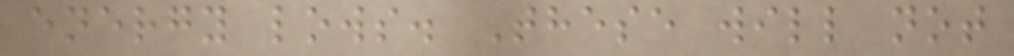energy lows. These will not
